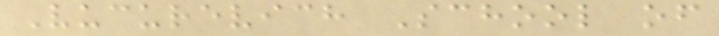Vucurevich School of
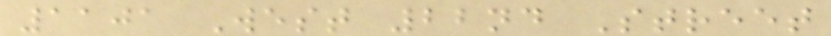1101 West 22nd Street
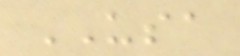USA
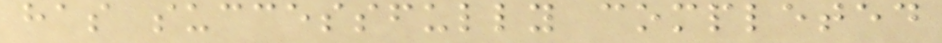has successfully completed
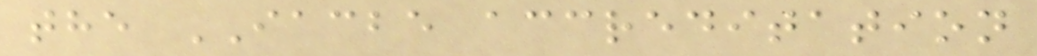the IACBE accreditation
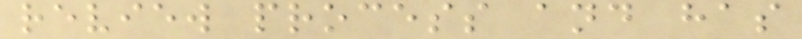review process and has
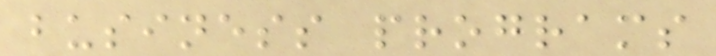business programs
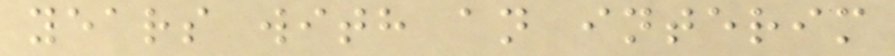years with an interim
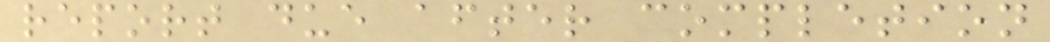report due after completion
